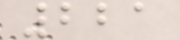221
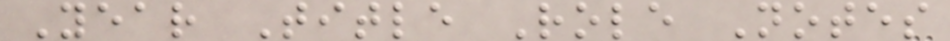Year Title Role Notes
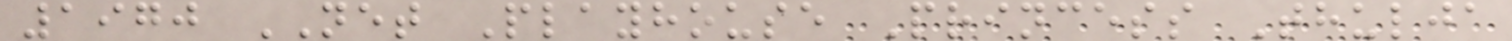1970 NET Playhouse Princess Thulja
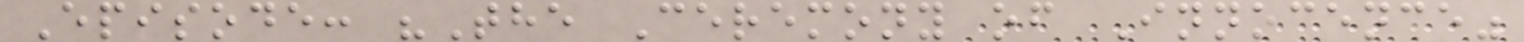Episode: "The Ceremony of Innocence"
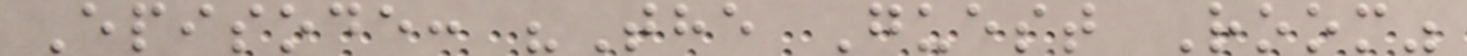Episode: "The Guest Room"
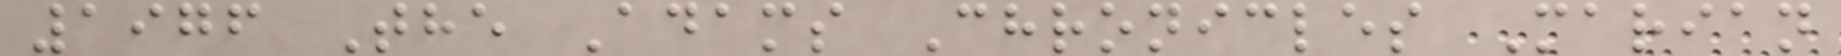1976 The Adams Chronicles Marian
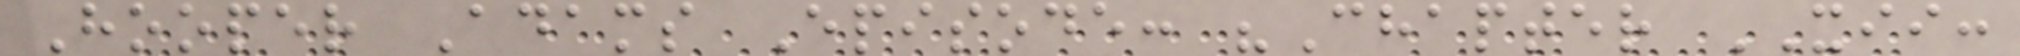Hooper Adams Episode: "Chapter XII:
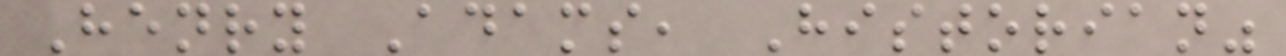Henry Adams, Historian"
